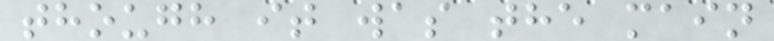though it was the main
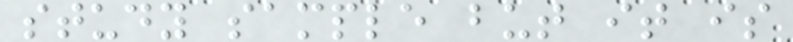study sample but it is
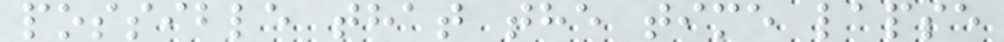possible that the time lapse
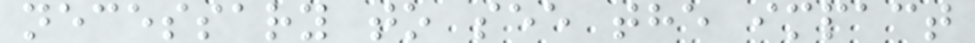necessary to see the impact
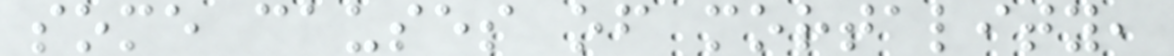some causes of mortality,
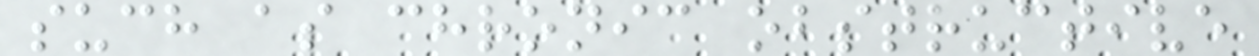such as chronic obstructive
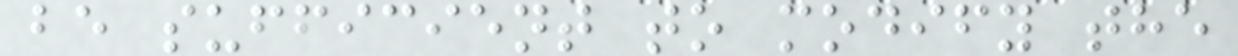be sufficient to modify the
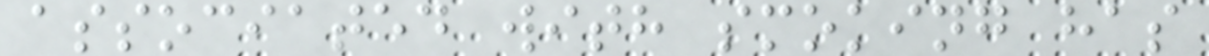associated with smoking has
